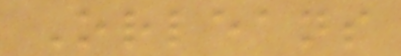Orleans
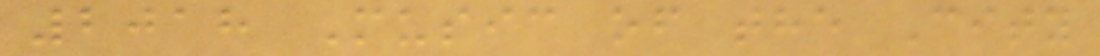2018 Music of the City
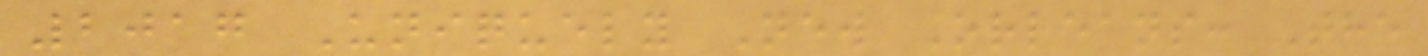2017 Uniquely New Orleans: The
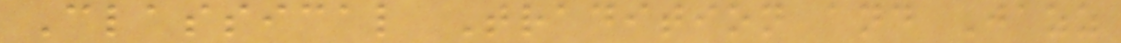Classical Tradition and Jazz
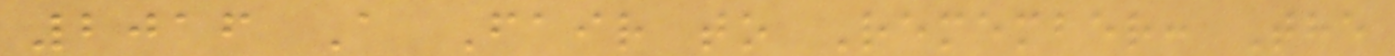2016 A Fair to Remember: The
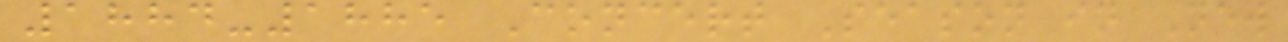1884-1885 Concert Season in New
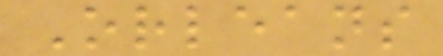Orleans
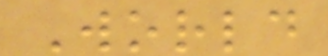World
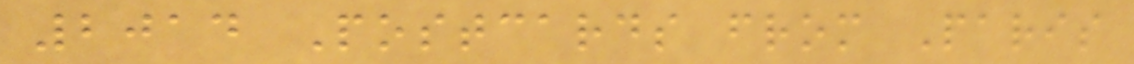2014 Postcards from Paris
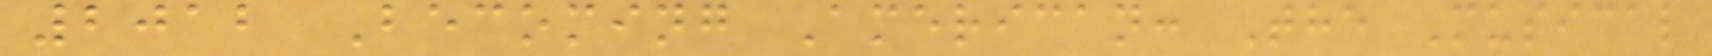2012 Becoming American: The Musical
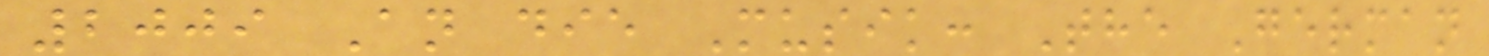2009 An die Musik: The German
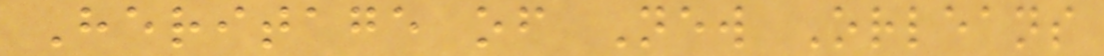Heritage of New Orleans
